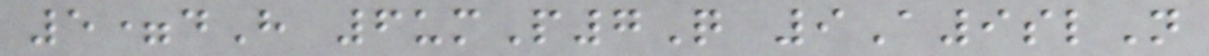5=dH 6umP7Q 9A9slN
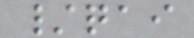/qai
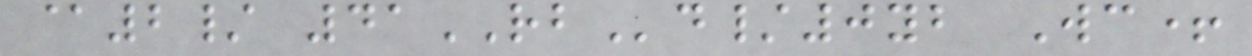@2/ 41RBd/0yb Wc+
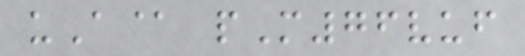uA@ pM76vuf
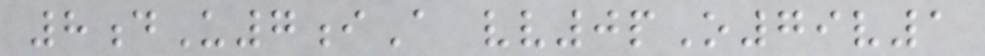8dU7iA vv0pO79v1
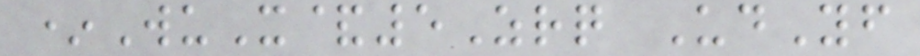*WuX&5Zrq UdYf
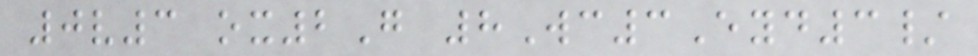0v3 ox2G 8Wc3Eyd3/
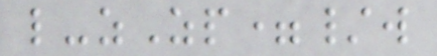l-zZp=/w
